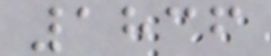1836
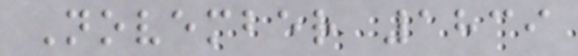November 1839
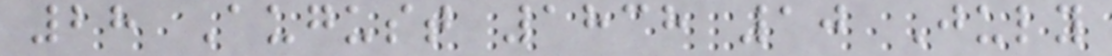28 August 1838 10 July
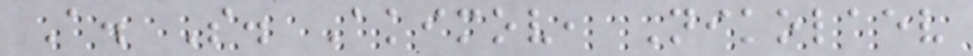A. S. Akimov, Nikolaev
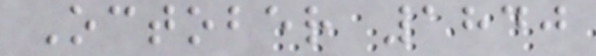October 1840
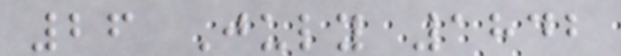26 July 1842
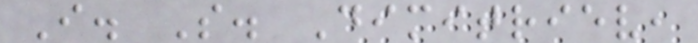I. S. Dimitriev,
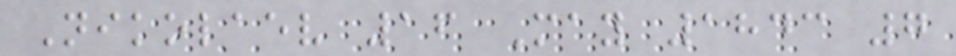Nikolaev 16 May 1843 7
